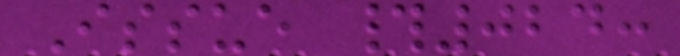Issue #024:
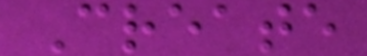Create
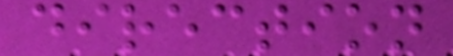direction
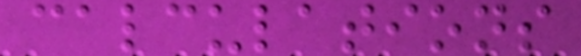calculations
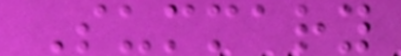Summary
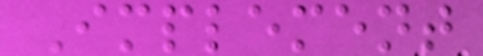Implement
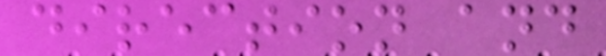direction and
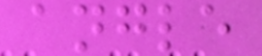angle
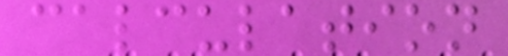calculation
